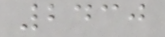2430
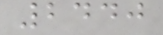2440
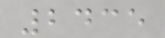2435
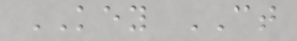KEY CT
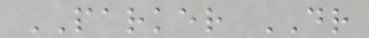PARKER DR
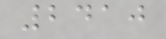2410
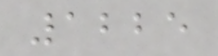1225
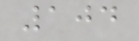104
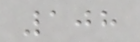108
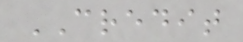CREDIT
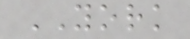YORK
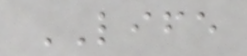LIFE
